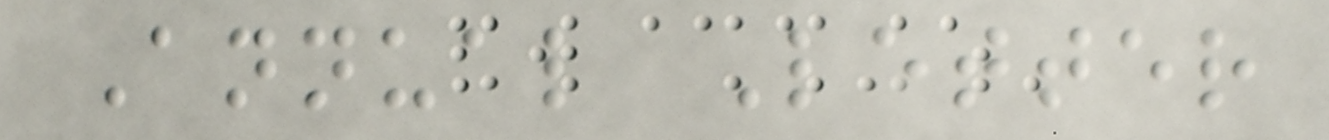Annual Letter
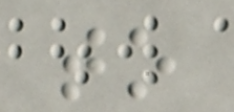to
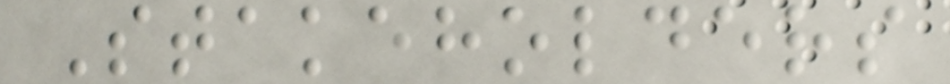Stakeholders
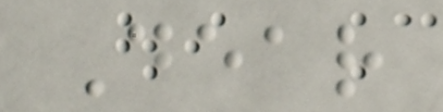Dear
